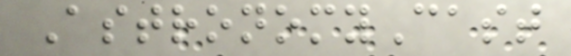AstronomyCast
